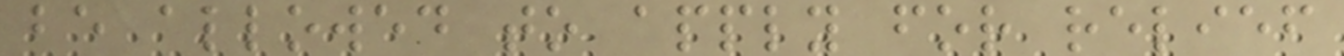be allowed to apply for relief
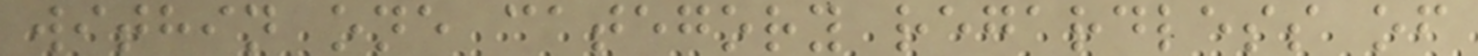within one category regardless of
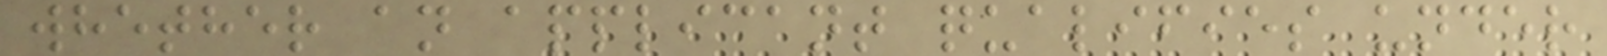whether an applicant qualifies under
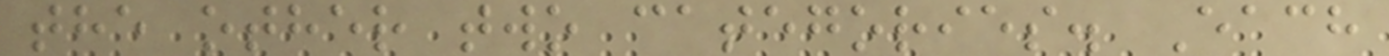the other two categories. Each
